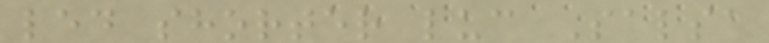led shorter luc Salsa
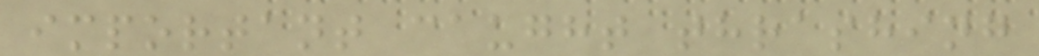important caught thrashing
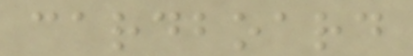cardboard
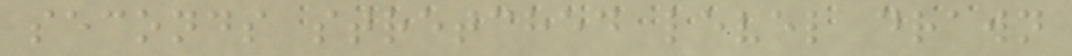seconds stretched level drawn
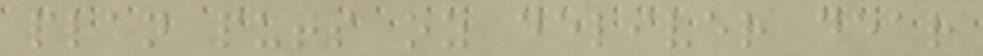plan puts oz deliver dear
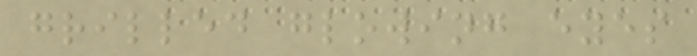grilled glowing eyes
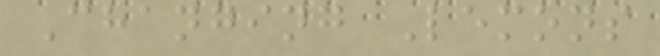Changing Lemons
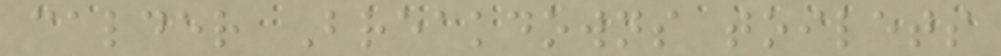calder Breakdowns toilets
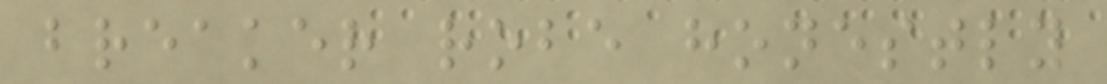breaker robe honestly
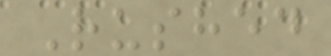Rushed
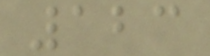123
